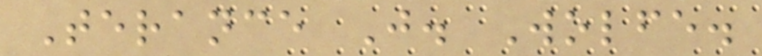Terance J. Wolfe.
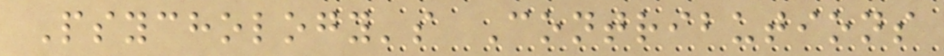Psychology's Contributions
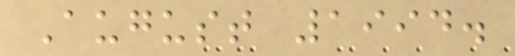August 1994.
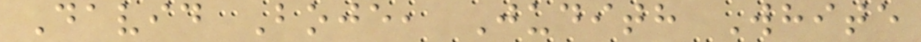David Boje, Judith White
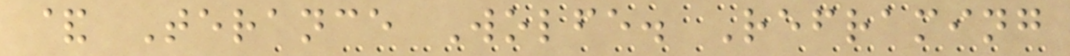& Terance Wolfe. Reframing
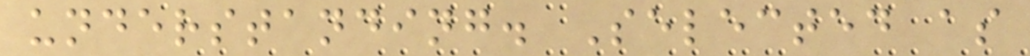understanding. Selected as
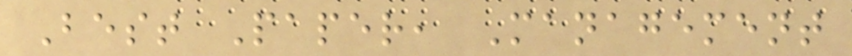Best Paper, Management
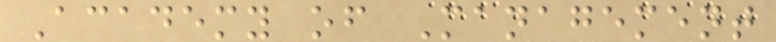Academy of Management
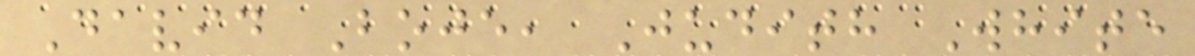David Boje, Judith White
